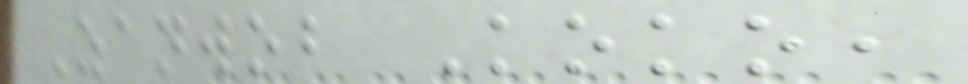Zanwob Koko,
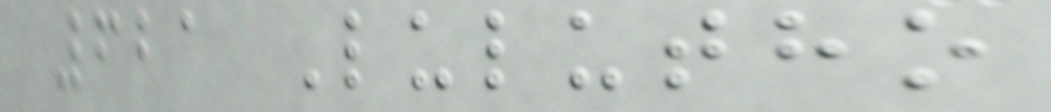621 Lulutho
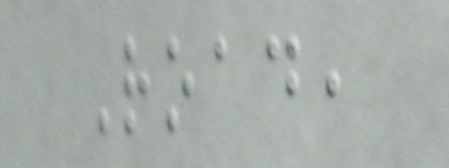Road,
